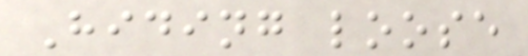Hiding loose
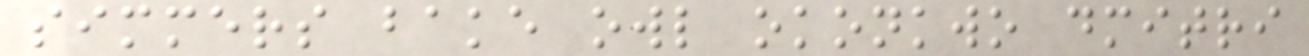simmers bake owl okonkwo dmitri
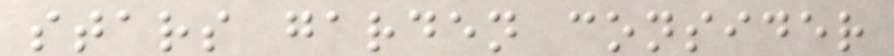stars garden consider
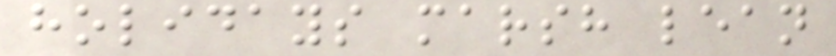holidays marsh lean
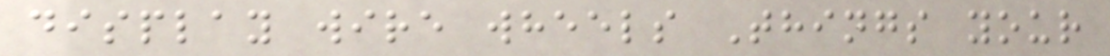display wire wheels Things your
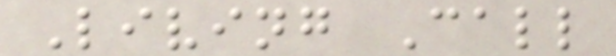Living Call
